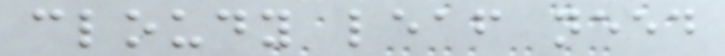cloudy leaf need
